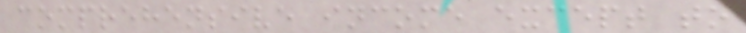comprehensive income except to
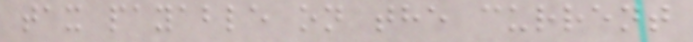tax payable on the current
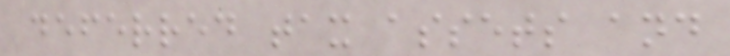deferred tax assets and
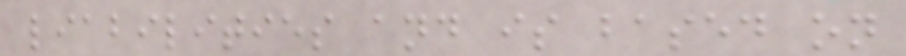liabilities and is based on
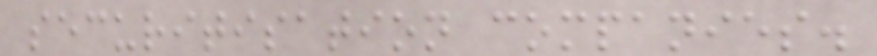securitisation companies.
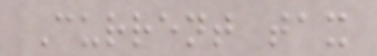Current tax
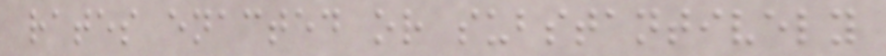rates enacted or substantively
